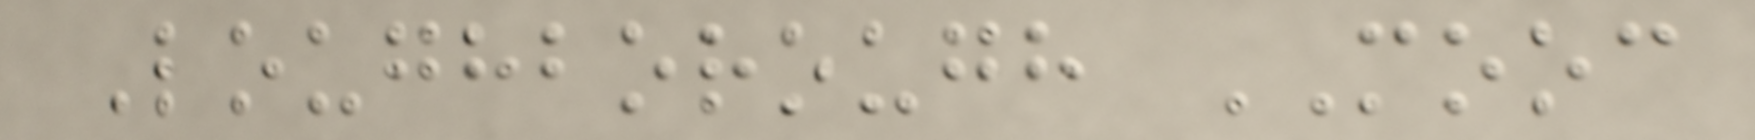Loughborough MOOC
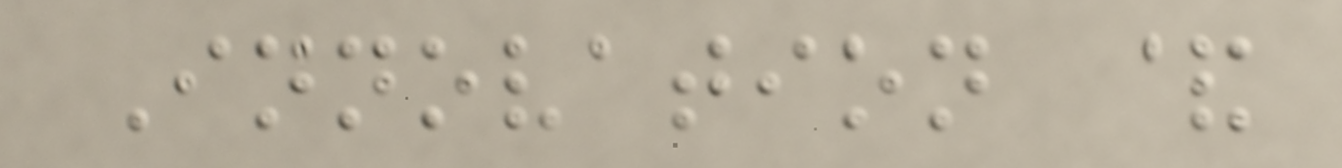Innovation &
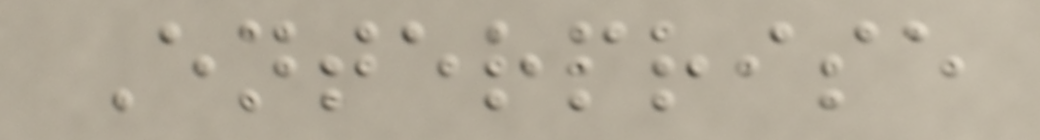Enterprise
